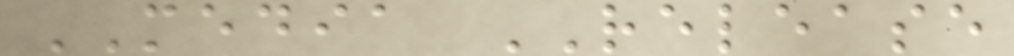MEDIA RELEASE
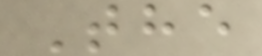The
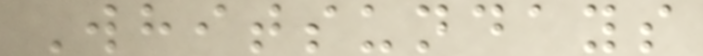Whitsundays
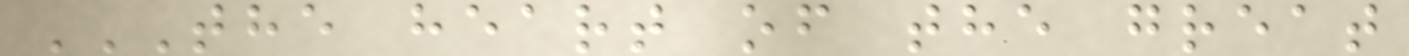THE HEART OF THE GREAT
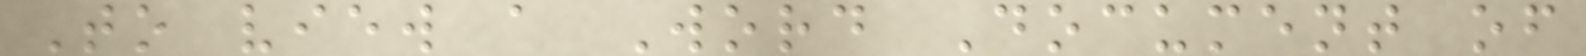To view a Word Document of
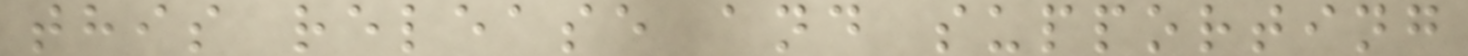this release and supporting
